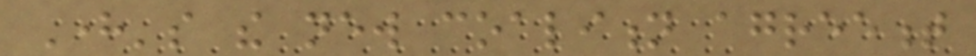Here's the new coalition agreement
